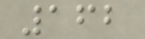162
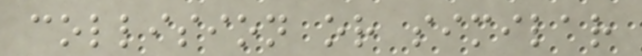collision or similar
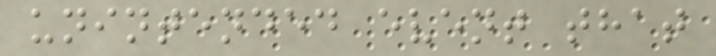unintended event that
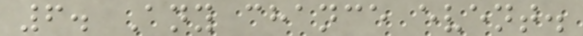6. Any chance event.
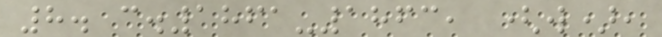8. c.1861-1863, (w),
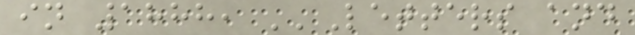in 1888, ''Letters and
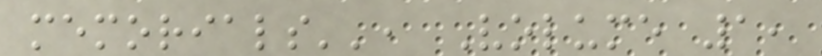memorials'', Volume 1,
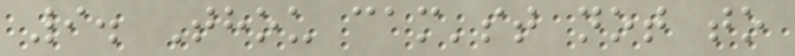9. Thou cam'st not to
